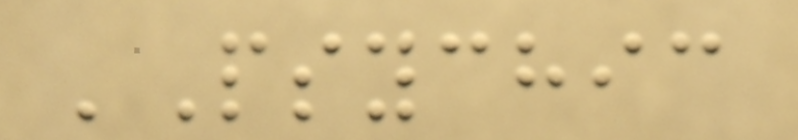'Psychic
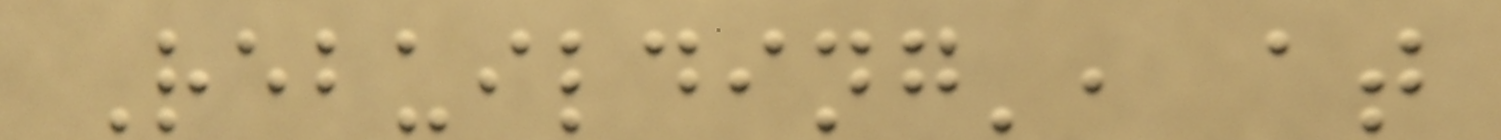Rebuilding', at
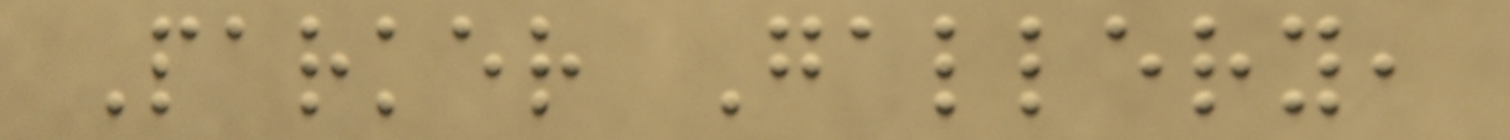Parker Gallery,
